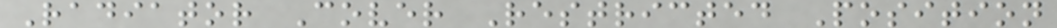Radiator Cover Restricted Position
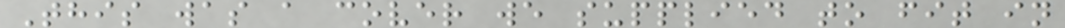This was a cover we supplied to fit in
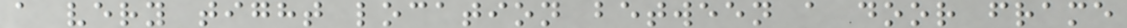a very tight location between a door frame
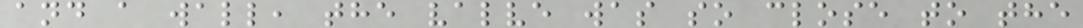and a wall, the valve was so close to the
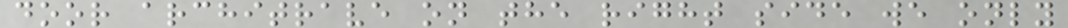door architrave on the right side we only
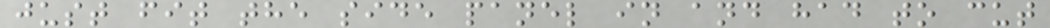just fit the side panel in and had to cut
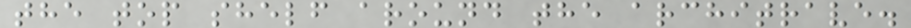the top shelf around the architrave.
